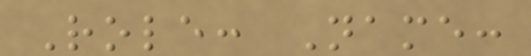Role: Name:
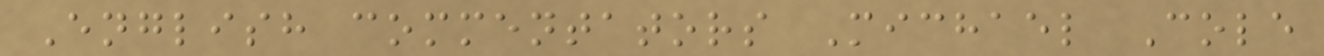English commentators Michael Cole
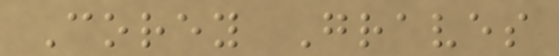Corey Graves
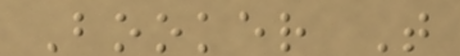Booker T
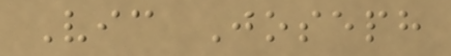Vic Joseph
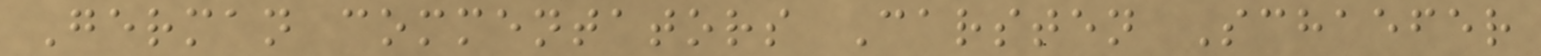German commentators Carsten Schaefer
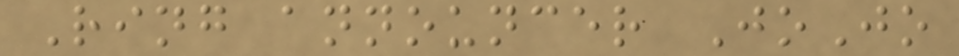Ring announcer JoJo
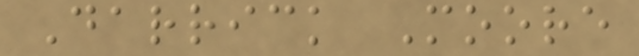Darrick Moore
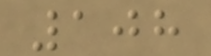108
